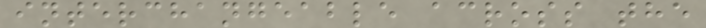interchangeable across the
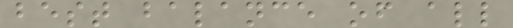best balance of all
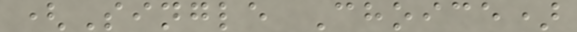(Single Choice)
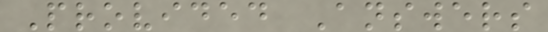Provided Answers
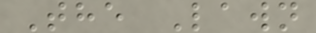The Lawn
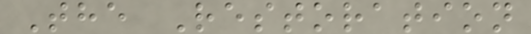The Restoration
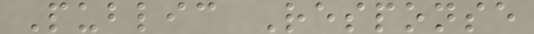Public Response
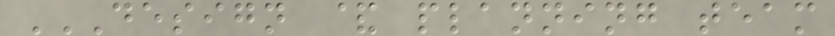DESIGN & PLANNING TEAM
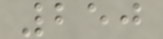250
